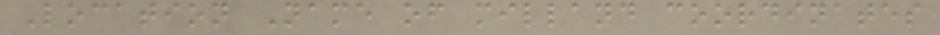Location Name of milland coordinates
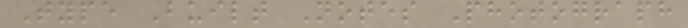Type Built Notes Photograph
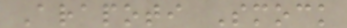Arapoti Smock
